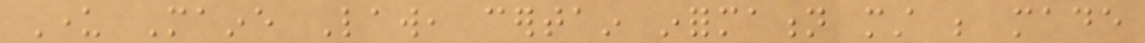Under Maine Law, certain information must be made
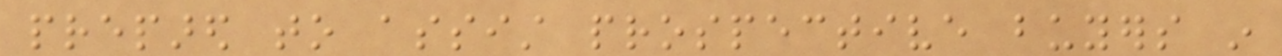prepared to assist prospective buyers in
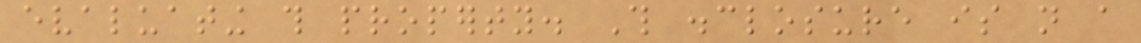evaluating this property. This disclosure is not a
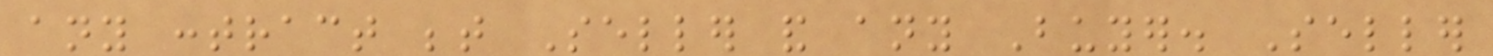any contract between Seller and any Buyer. Seller
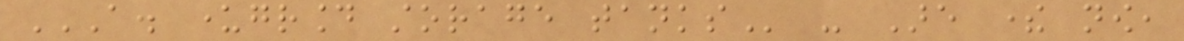A. UNDERGROUND STORAGE TANKS - Are there now,
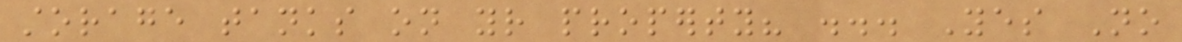storage tanks on your property? ... Yes No
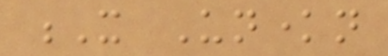X Unknown
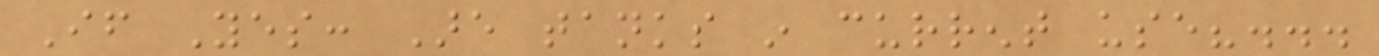If Yes: Are tanks in current use?...
